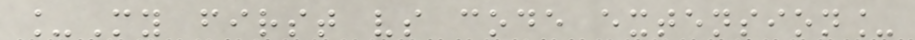_My first vs code extension_
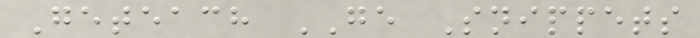Geteach GE Snippets
